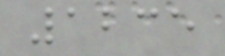1235
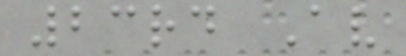23rd Av
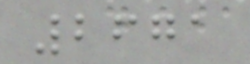2671
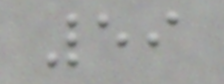59
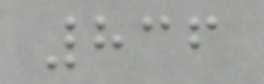836
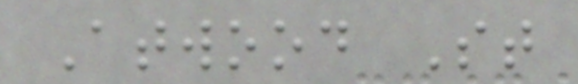Atwood St
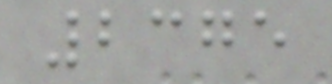2375
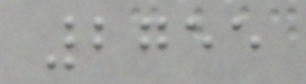2755
